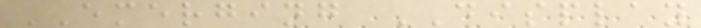EMERGING DISPLAY
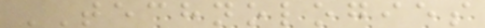TECHNOLOGIES
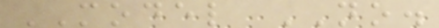MODEL NO.
